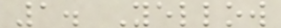1. Yellow
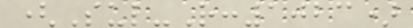(Sul-R:1023)
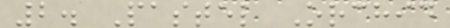2. Pastel Orchid
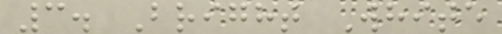3. Bright White
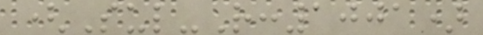(Sul-R:1001)
